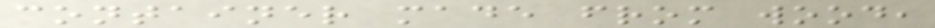container made from wood,
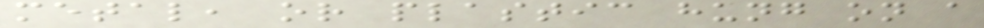metal, or plastic hung on a
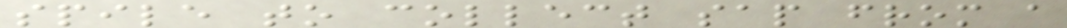spile to collect sap from a
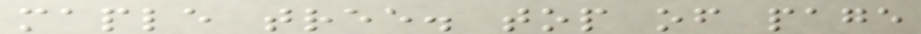maple tree. top of page
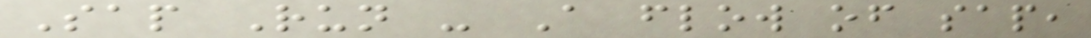Sap Run - A flow of sap,
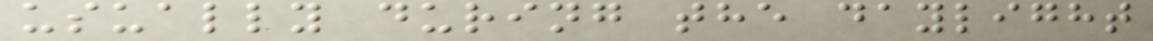usually during the daylight
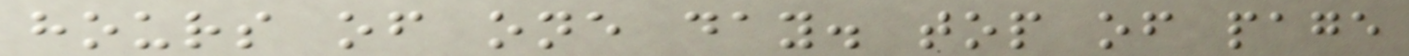hours of one day. top of page
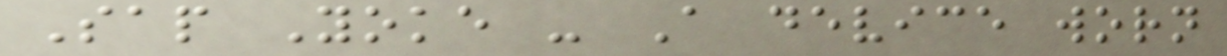Sap Yoke - A device worn
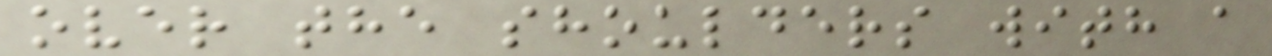over the shoulders with a
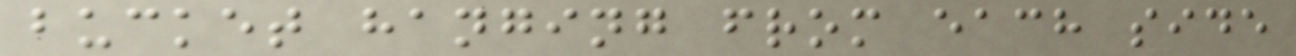bucket hanging from each side
